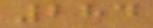284
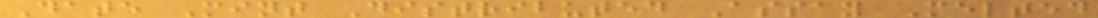Date Mint Distributed Assay Melted
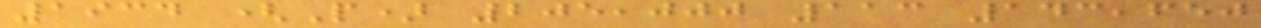1934 (P) 205,000 113 143,650
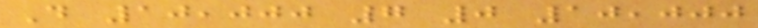D 10,000 7 0 10,000
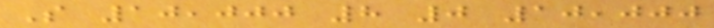S 10,000 8 0 10,000
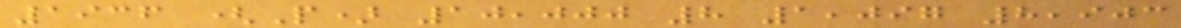1936 (P) 10,000 8 1,097 8,903
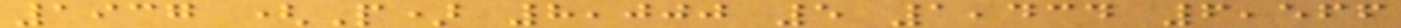1937 (P) 8,000 5 1,434 6,566
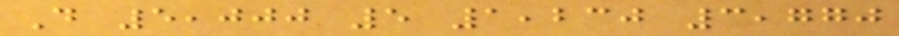D 5,000 5 1,230 3,770
